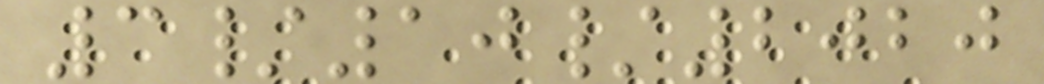3/10/2020
